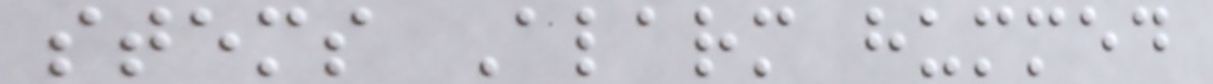stems Alarm hummed
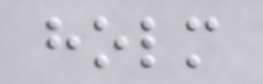holm
